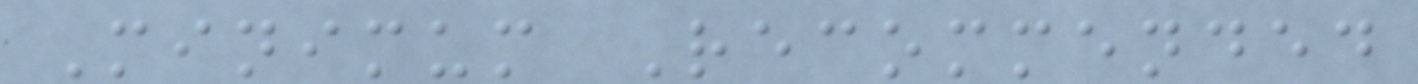Minimum Recommended
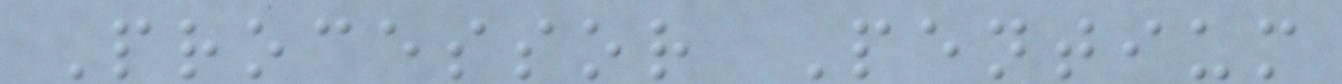Processor Pentium
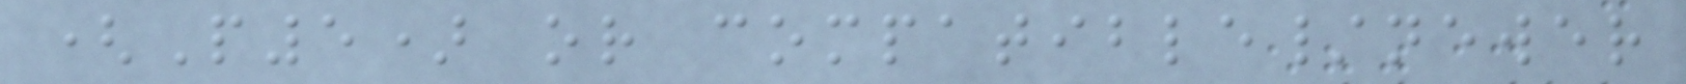(P5) or compatible/newer
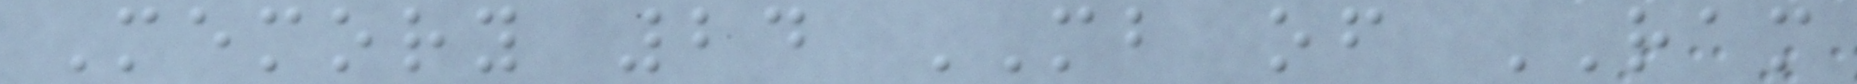Memory 24 MB of RAM
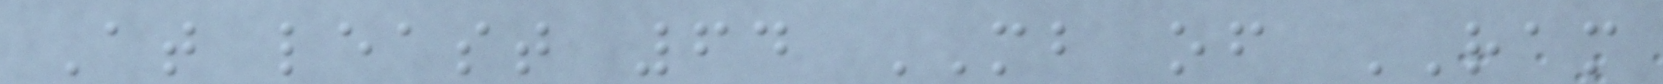At least 64 MB of RAM
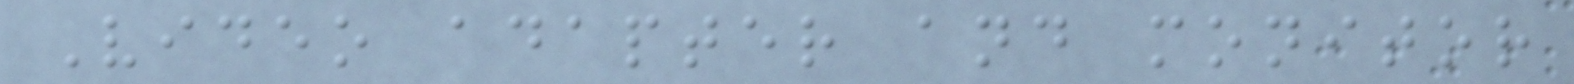Video adapter and monitor
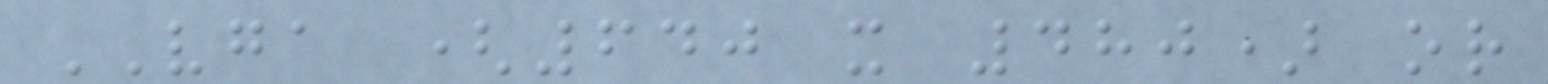VGA (640 x 480) or
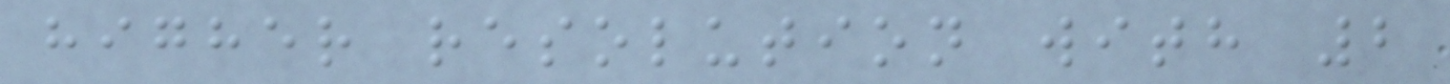higher resolution with 2
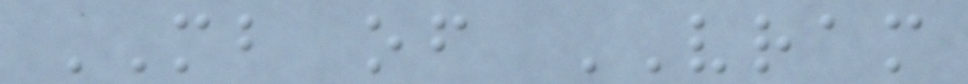MB of VRAM
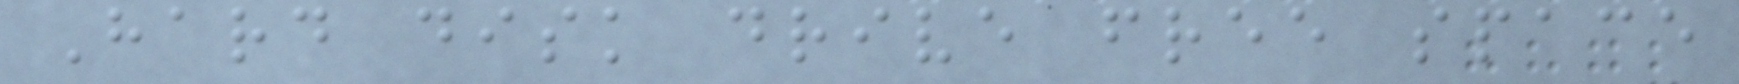Hard disk drive free space
